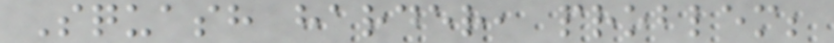Squash harder, problem;
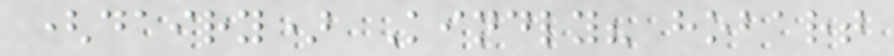(dairy) Kindly? hobart
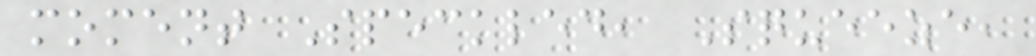moment Speckled, Squeeze,
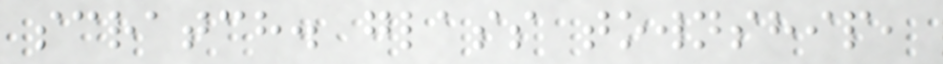scratch. glass township,
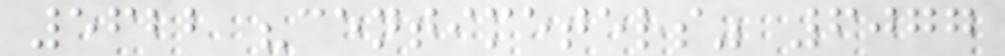5622 "centimeters" 6077
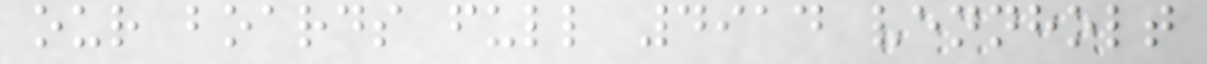our boards full 4914 vennholt
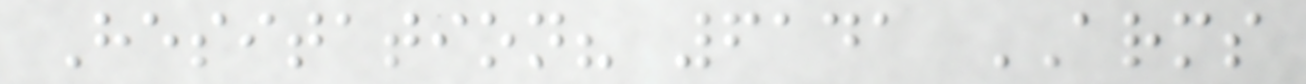Hesitation? 6141 ARMS
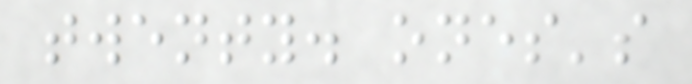twenty. ones's
